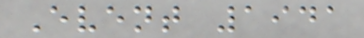Event 1941
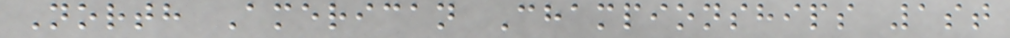North American Championships 1st
